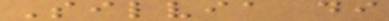Silvia di
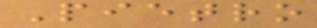Pietro
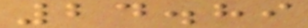24.89
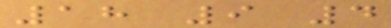18 9 4
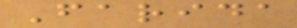Farida
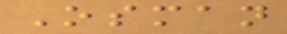Osman
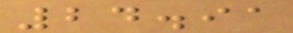24.91
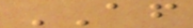AF
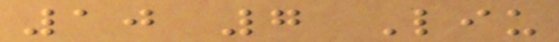10 7 Liu
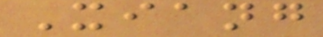Xiang
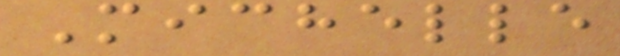Michelle
